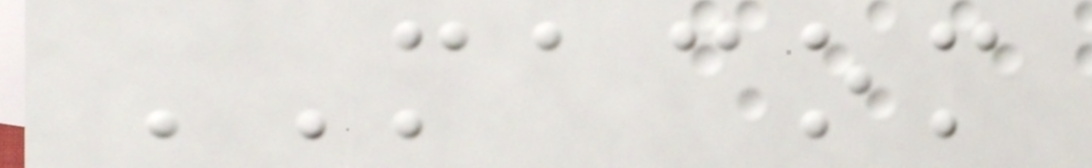MACOM
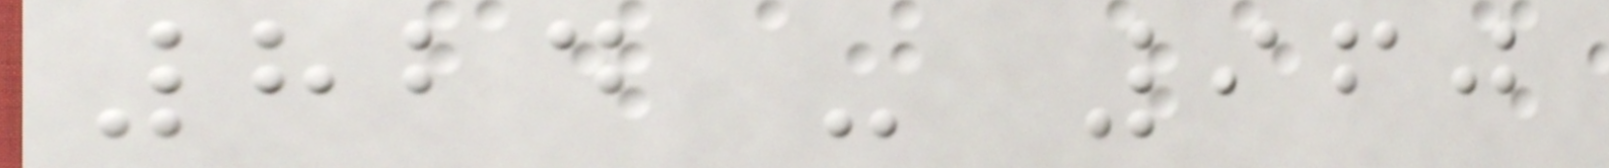824 - 960
